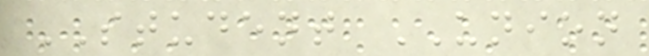STUDENT UNION
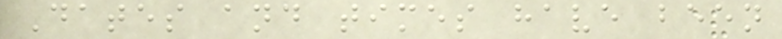Dates and times have been
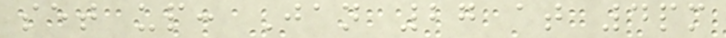set up: Jan 27 at 4pm
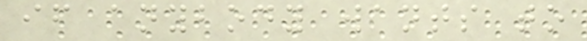if anybody wants to
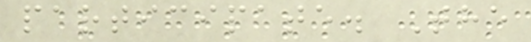participate. The
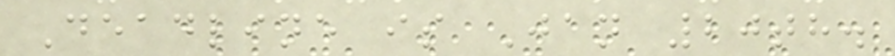Deadline is Jan 20th.
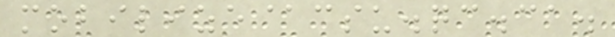mobilize@csu.qc.ca.
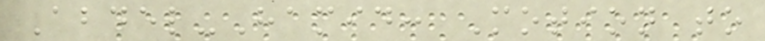Abdel-Hamid: Motion to
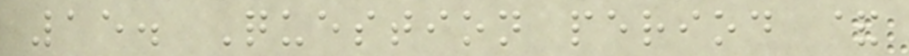15. Question period &
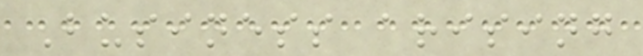Business arising
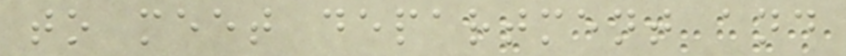to meet department and
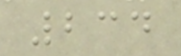234
